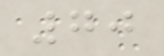70
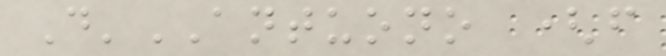D'ANTUONO (from
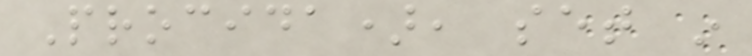Procida), set in
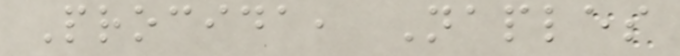Procida, Naples
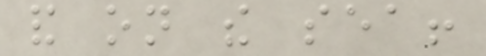and on the sea!
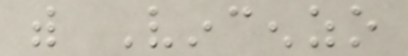with Vincenzo
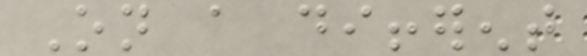On a different
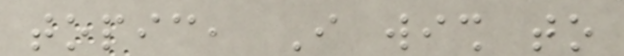topic, I wish to
